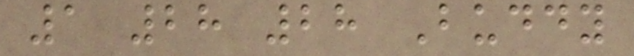1 28 28 Buddy
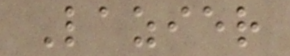Lazier
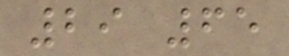29 65
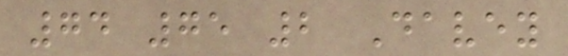74 75 2 Davey
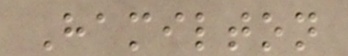Hamilton
